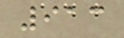913
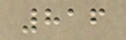816
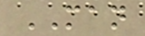MAN
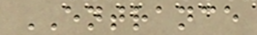ENTRANCE
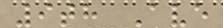9th Ave
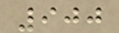900
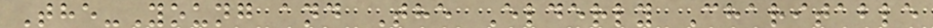The-Young and The Elderly Charitable
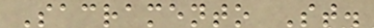Sacramento St.
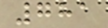781
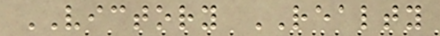VICTORY REALTY
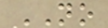NO
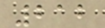212
